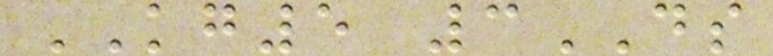KG5 3DS
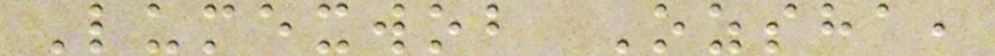Lumexwob Ozsha,
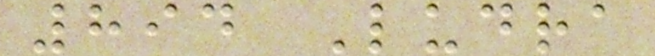894 Ludra
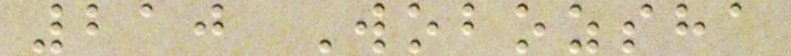210 Wobozsha
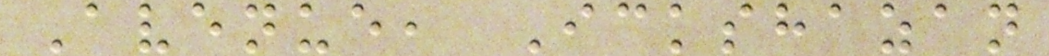Avenue, Ickshazan
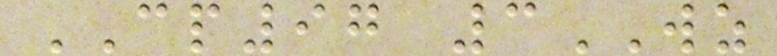CP97 3WZ
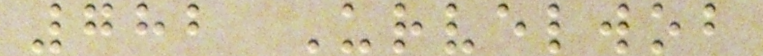782 Urvelwob
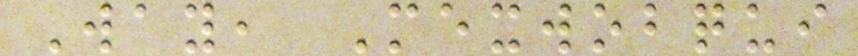Way, Mexwobqui
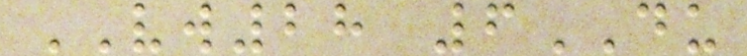VW28 6DU
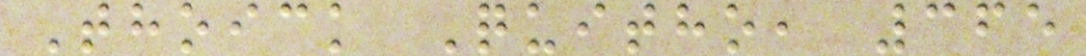Thoick Quitho, 365
